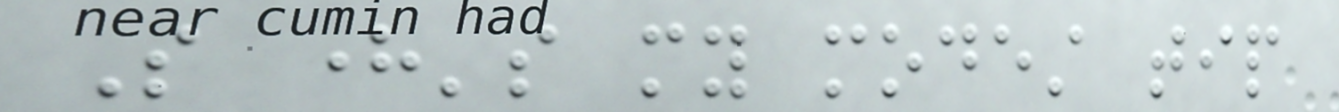So here's my modest tip
